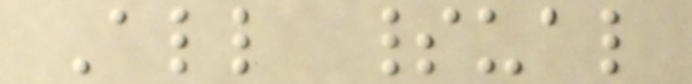All spiritual
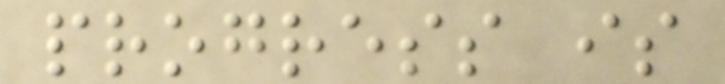progress is
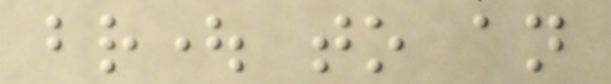brought to an
